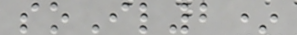soIl2*
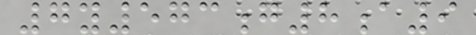7y573g8a9
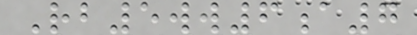Rb5ww6a7
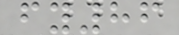fy86
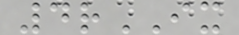4rIX
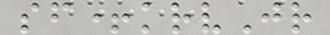sf+krvJr
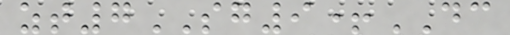zt7SG9+DC
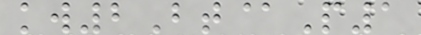kw2Bt@P1
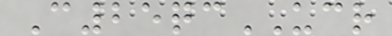C25qcUCR
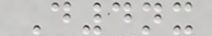D4nx
